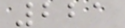221
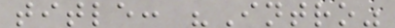title: "Intro"
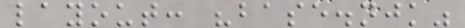layout: "base.njk"
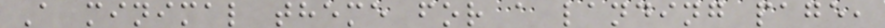A minimal theme for a landing page,
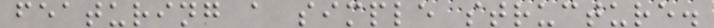featuring a simple structure.
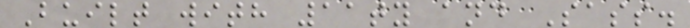Built with 11ty and Sass.
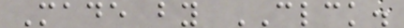Made by CLCK.
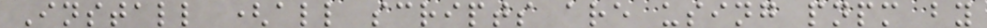Install (all scripts are using pnpm by
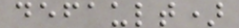default)
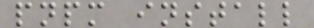pnpm install
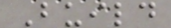Build
